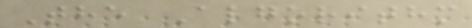The Algorithm
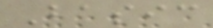Basic
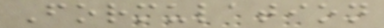Formulation
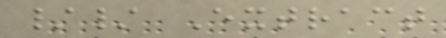// Extract
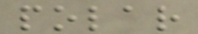polar
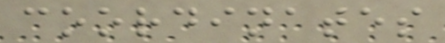coordinates
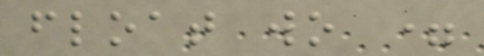float wo =
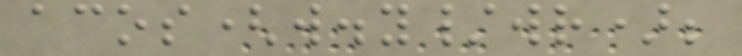acos(w.y/wr);
